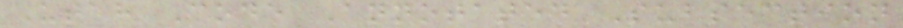Utah Code Annotated Subsection
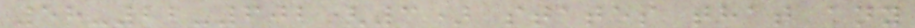58-22-602(3) states that any
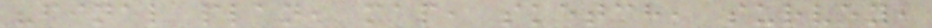"final plan, map, sketch, survey,
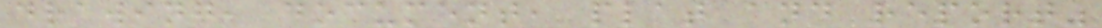drawing, document, plat and report"
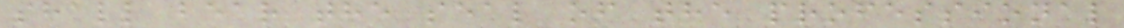shall bear the seal of the professional
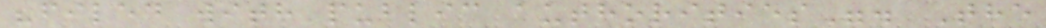"filed with public authorities". The
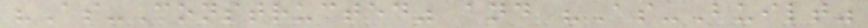"As-Constructed" and "As-Built"
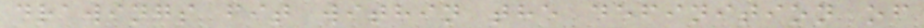drawings fit within the definition of
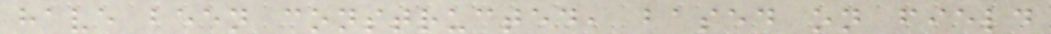have been constructed, based on field
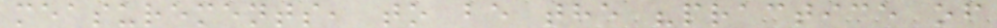measurements, to be the "practice of
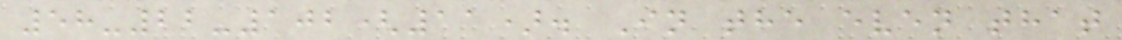58-22-102(11). In the even that
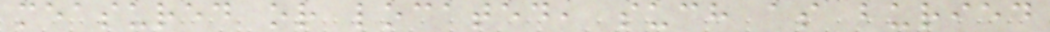measured or located, such as buried
